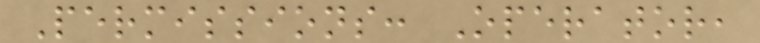Permissions: Operator,
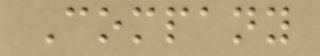Company
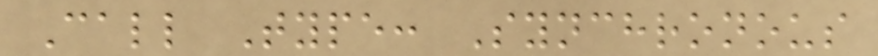Call Type: Synchronous
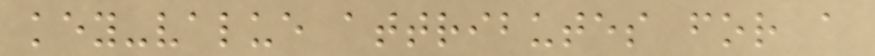key-value attributes for a
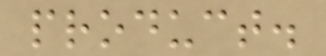product.
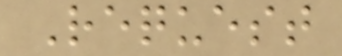Request
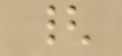{
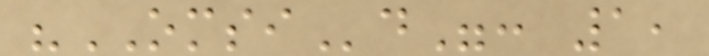"OMSId": 1,
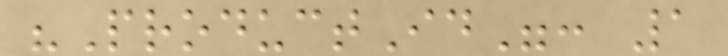"ProductId": 1
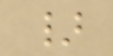}
